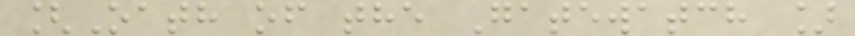[Oath of the Gatewatch ]
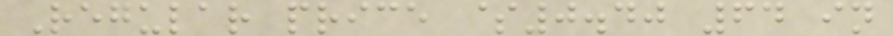Regular price $0.40 64 in
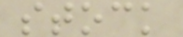stock
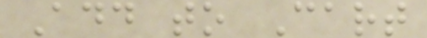Add to Cart
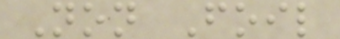Non Foil
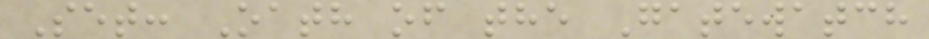Set: Oath of the Gatewatch
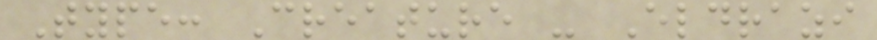Type: Creature - Eldrazi
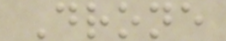Drone
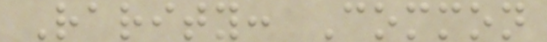Rarity: Common
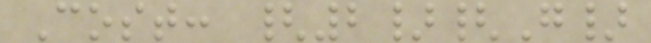Cost: {2}{G}
